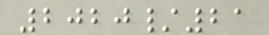2020/21
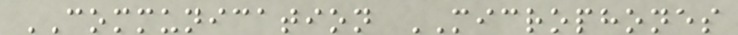COMMUNICATION MICROPHONES
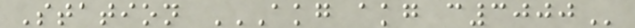Station AKG AKG C3000
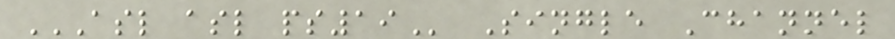ASL ASL PS19 Single Channel
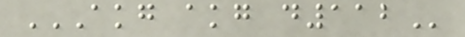AKG AKG D112
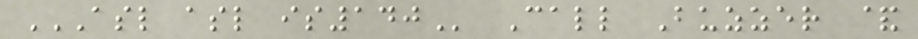ASL ASL IS140 Call Buzzer &
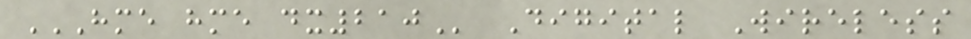HME HME DX210 Digital Wireless
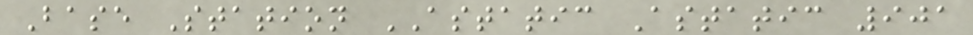Base Station ASTATIC Astatic 901
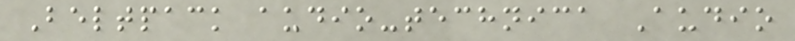Beltpack audio-technica Audio
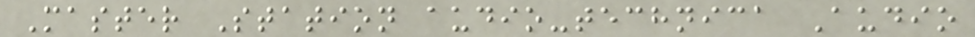Master Station audio-technica Audio
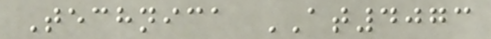Technica AT4073
